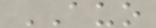AUO
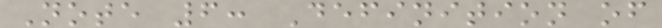Note 6: Definition of
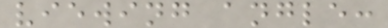viewing angle:
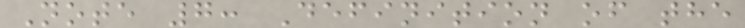Note 7: Definition of the
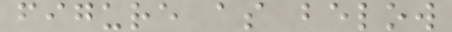figure as below
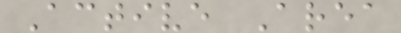Active Area
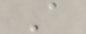A
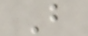B
